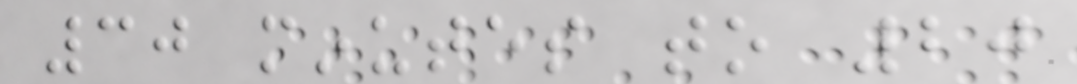30 minutes to 20
